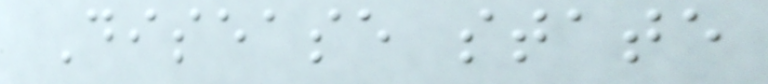Disease state
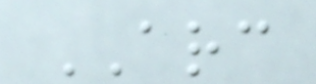ARC
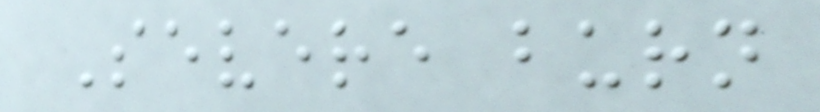Severe burn
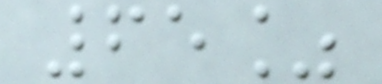65%
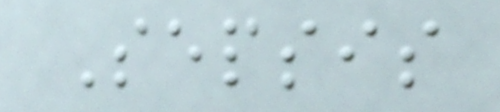Sepsis
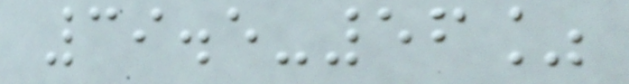39.5-56%
